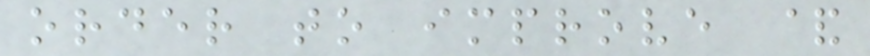order to improve &
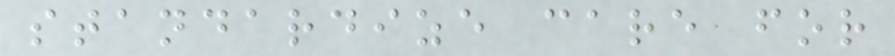standardize care for
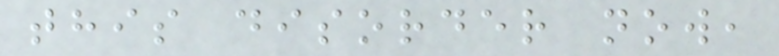this disorder now,
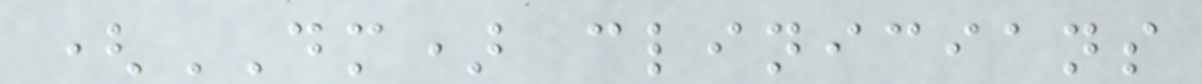(DM) clinicians
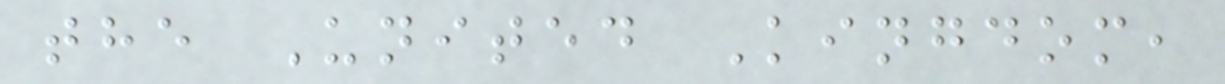the United Kingdom,
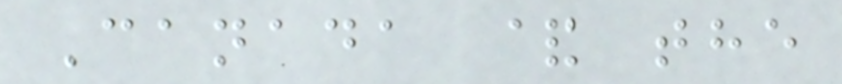Canada & the
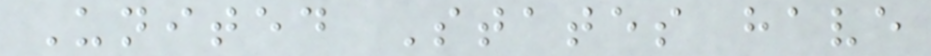United States have
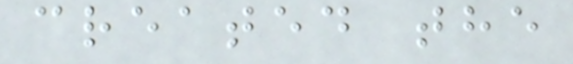created the
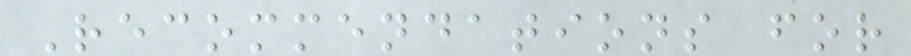Recommendations for
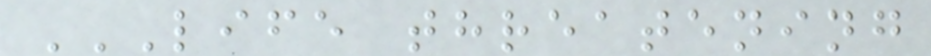LIFE THREATENING
